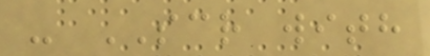- SCR with
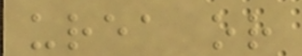urea or
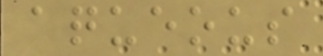aqueous
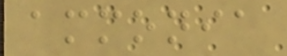ammonia
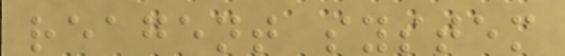reagent system
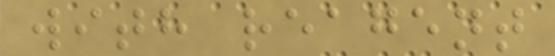with reagent
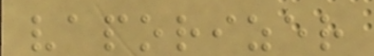vaporizer
